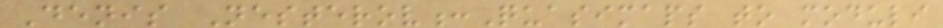Denis Nesterov:Quasimaps to moduli
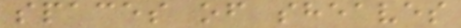spaces of sheaves
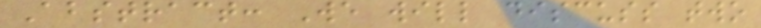Abstract: We will discuss two
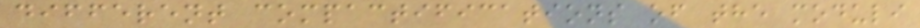different compactifications of the moduli
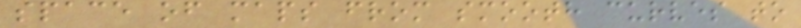space of maps from smooth curves to
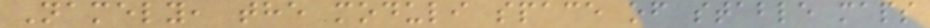Namely, the moduli space of stable maps
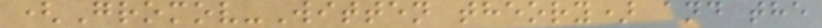(Gromov-Witten theory) and the
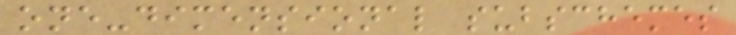one-dimensional subschemes
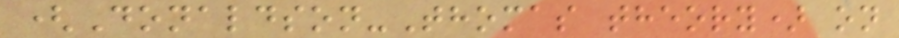(Donaldson-Thomas theory) on
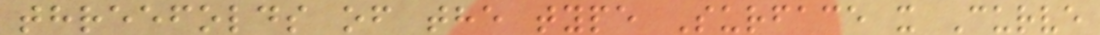threefolds of the type Surface x Curve
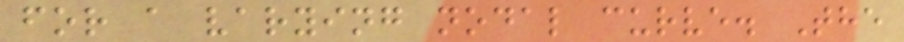for a varying nodal curve. The
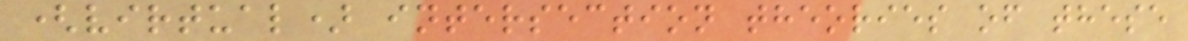(virtual) intersection theories of these
